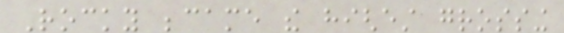Rocky became the highest grossing
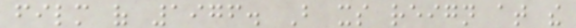film of 1976. But its reign at the
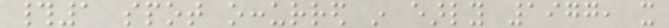#1 spot occurred in early 1977, it
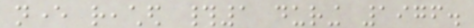never reached #1 during 1976.
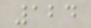124
